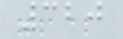320
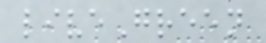liveGreen
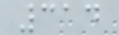314
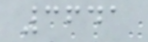3641
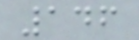146
